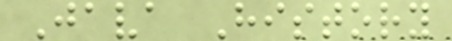Java History
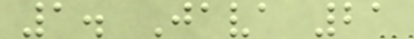1. Java 21
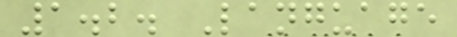1.2. Language
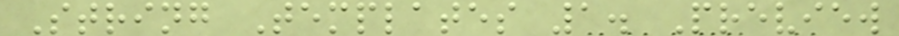String Templates 1. Preview
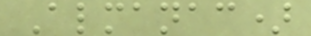Almanac)
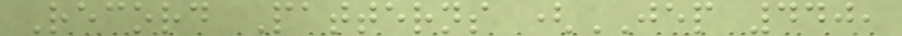Record Patterns (JEP 440,
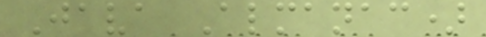Java Almanac)
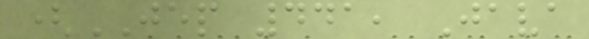(JEP 441, Java
